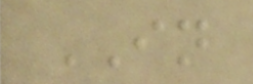IN
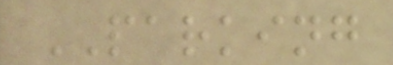PARKING
